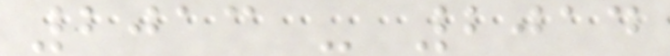2013 - 2014
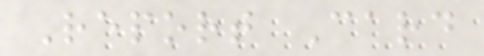Report Card
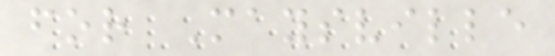for Maysville
